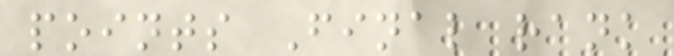points Final rank
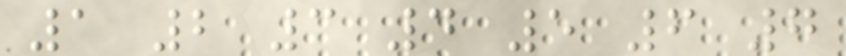1 2 3 4 5 6 7
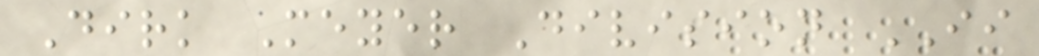Dirk Meyer Division II
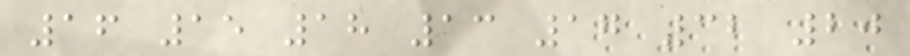16 15 18 13 17 32 20
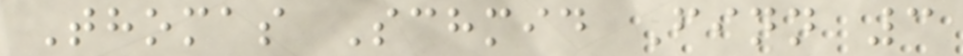Thomas Schmid Finn 3
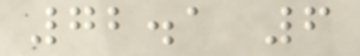72.1 6
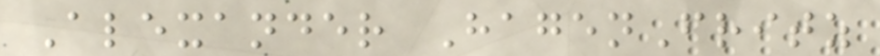Alexander HagenFritz
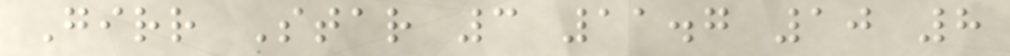Girr Star 3 11.7 10 8
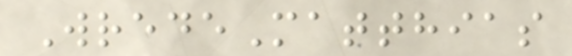WredeMatthias
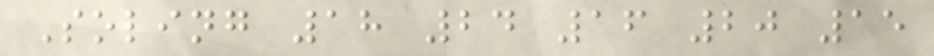Soling 18 24 16 20 15
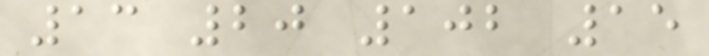13 20 102 15
